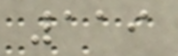119
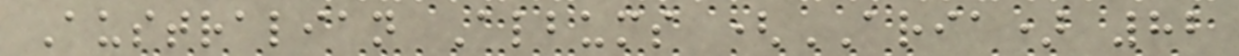Australian Albums (ARIA) 82
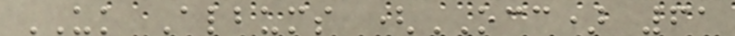UK Albums (OCC) 61
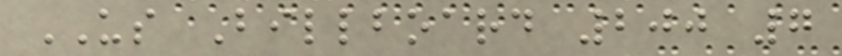US Billboard 200 7
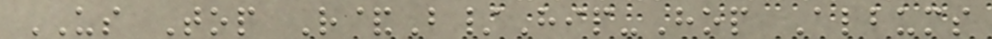US Top R&B/Hip-Hop Albums
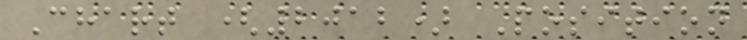Chart (2012) Position
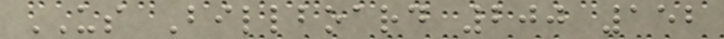US Billboard 200 152
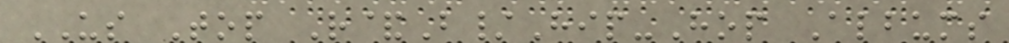US Top R&B/Hip-Hop Albums
